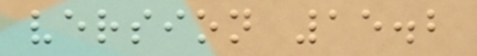version 15.2
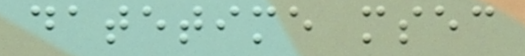datetime msec
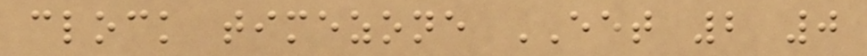clock timezone EET 2 0
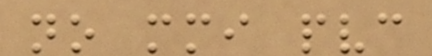no mmi pvc
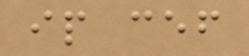ip cef
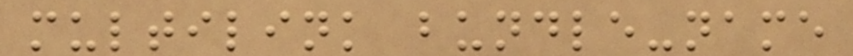multilink bundle-name
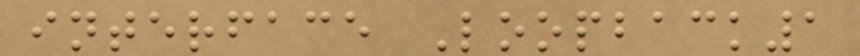interface Loopback1
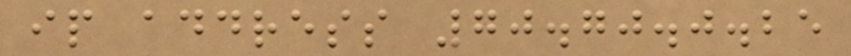ip address 70.70.0.25
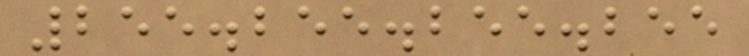255.255.255.255
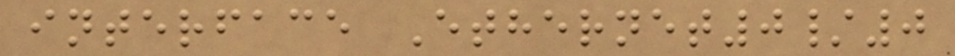interface Ethernet0/0
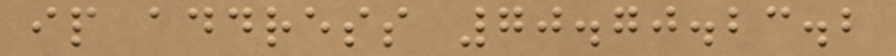ip address 70.70.23.2
